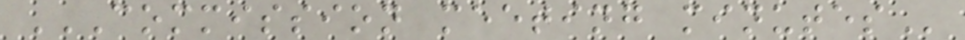COMMISSION MEETING MINUTES
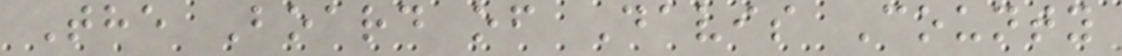The Board of Davis County
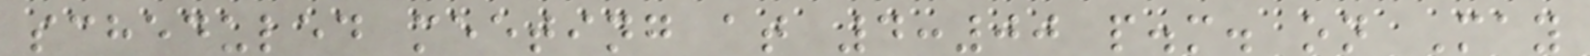scheduled meeting at 4:00 p.m. on May
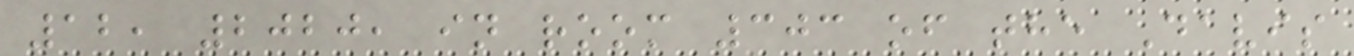12, 2020, in room 303 of the Davis
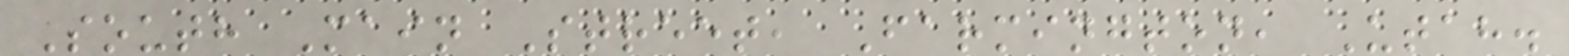South Main Street, Farmington, Utah.
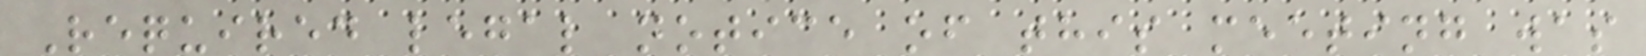Required legal notice of this meeting was
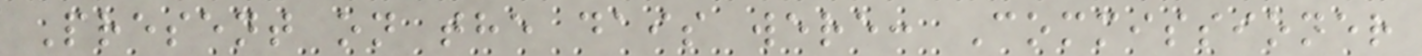Present on the dais were: Commissioner
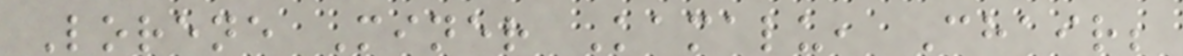Lorene Miner Kamalu, Chair;
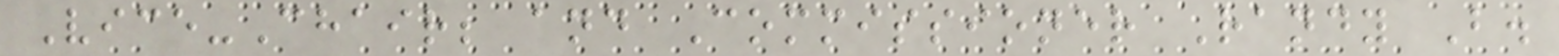Vice-Chair; and Commissioner Randy B.
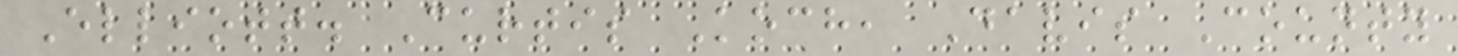Elliott. Curtis Koch, Davis County
